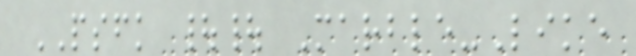PSFK || Marble-Like
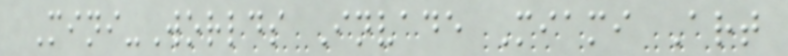Mini-Worlds Invade Miami Art
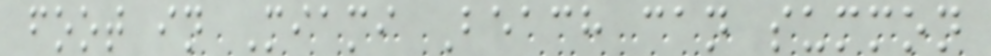foot in Miami Beach can summon
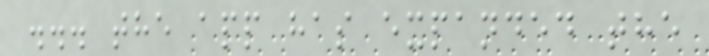... the app has expanded the
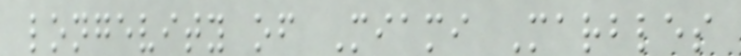longevity of Miami Marbles
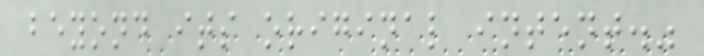beyond its original intent."
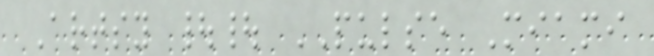Artsy || PULSE Miami
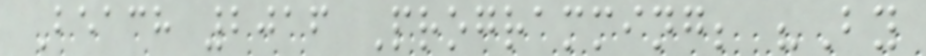Beach 2016 Programming; "By
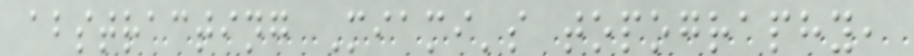abstracting Miami's topography,
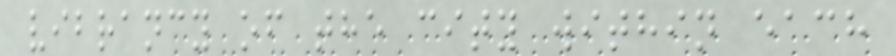vibrancy of the city within each
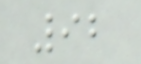92
